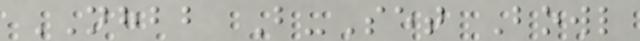NHBB B-Set Bowl
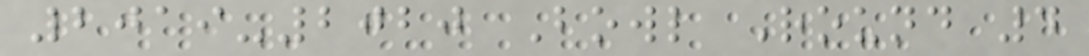2019-2020 Bowl Round 4
